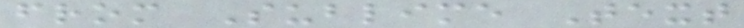from Sublime Text
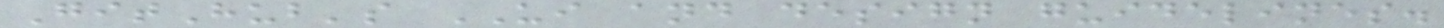GitHub's UI and design guidelines.
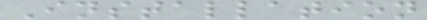Installation
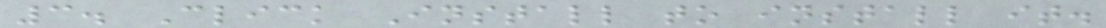3. Click Install to install it.
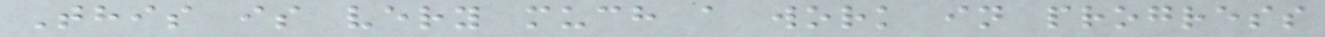This is very much a work in progress
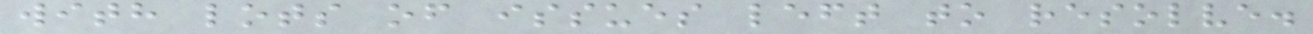with lots of issues left to resolve.
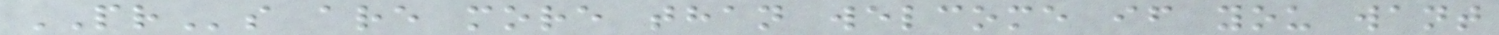PRs are more than welcome if you want
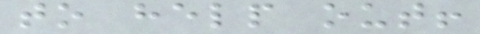to help out!
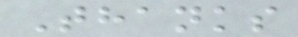Thanks
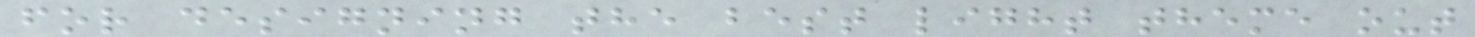for designing the best light theme out
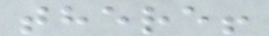there!
